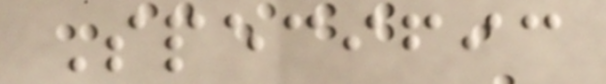Specific
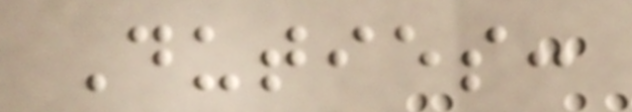Duties:
